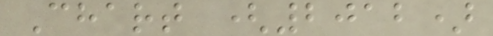Chart (2012)
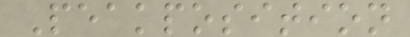Peakposition
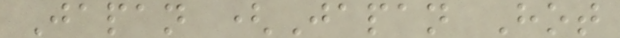Japan (Japan Hot
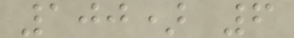100) 6
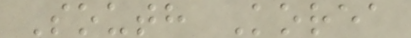South Korea
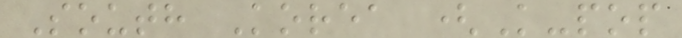South Korea (K-pop
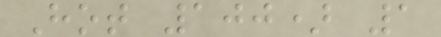Hot 100) 1
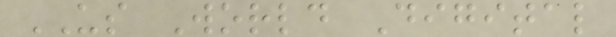US World Digital
